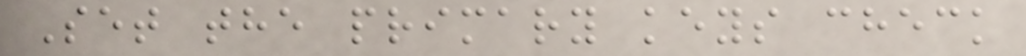Set the primary keys check
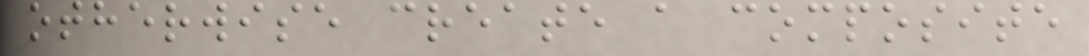otherwise create a composite
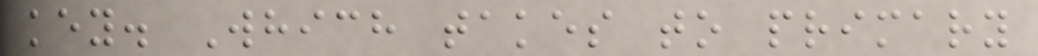key. Which takes to primary
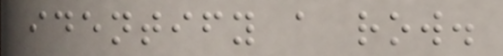identify a row.
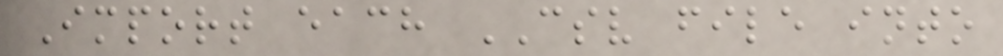Import each CSV file into
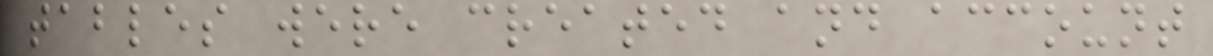tables were created and account
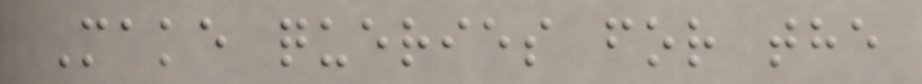Make queries for the
